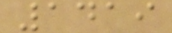1419
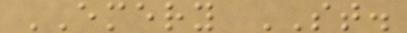EMERY ST.
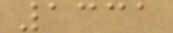1331
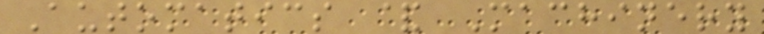Automatics & Machinery
